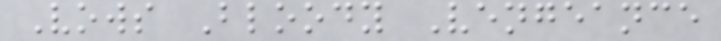Vows Bloody Vengeance
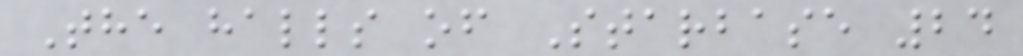The halls of Starbase 24
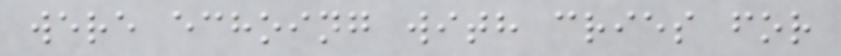were echoing with cries for
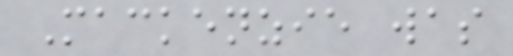Mackenzie was
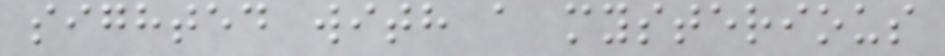sighted with a mysterious
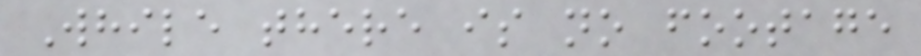While there is no footage
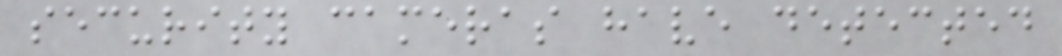security cameras have detected
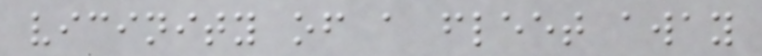vicinity of a fleet away
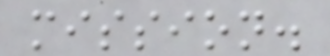mission.
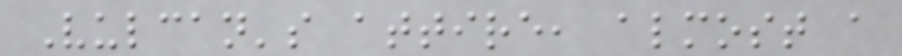Vulcan's attire, almost a
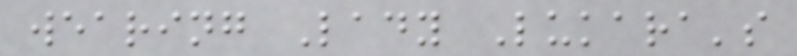wearing Lady Lukara's
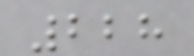228
